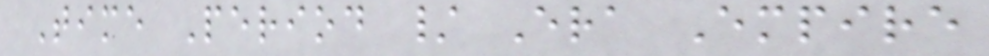Time Period / Era Empire
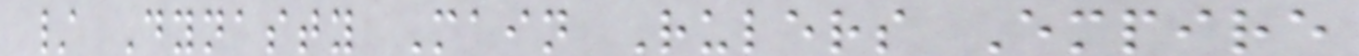/ Dynasty Main Rulers Empire
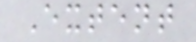Extent
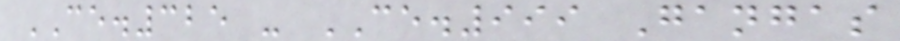CE.325 - CE.999 Gangas
